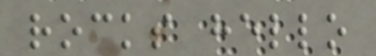rocks hello
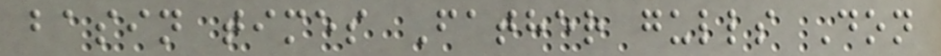basin times Father gulls Don
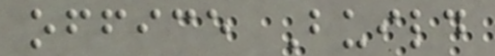office Build
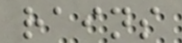rains
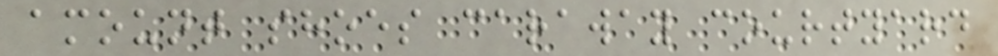amount shoes caraway courtyard
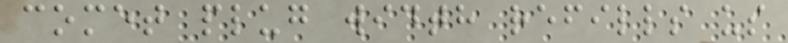comet plug width refills us
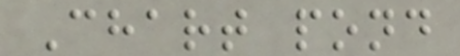Chart pond
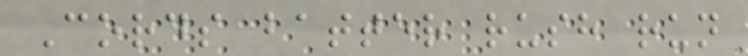Cords batter rush run
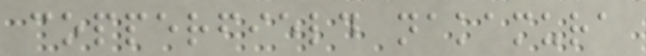copperfield nakamura
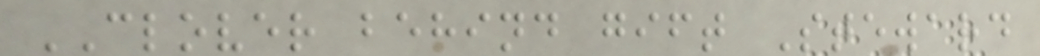CLOVER behind gift Steward
